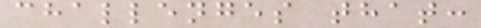challenges that:
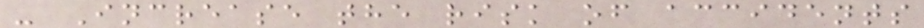- Increase the risk of accidents
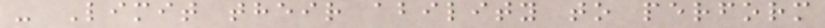- Limit their ability to perform
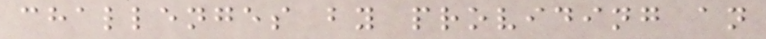challenges by providing an
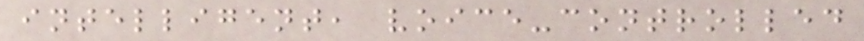intelligent, voice-controlled
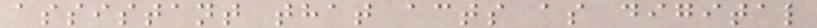assistant that acts as digital
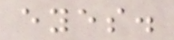eyes.
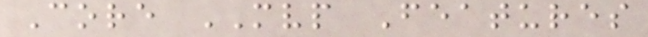Core MVP Features
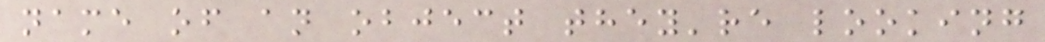name of an object they're looking
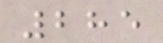285
